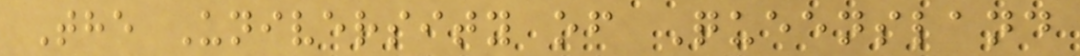The University of Queensland
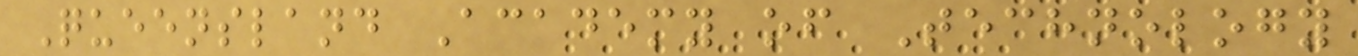Queensland Academy of Technology
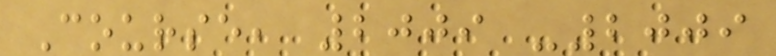Course, 2009 -2009
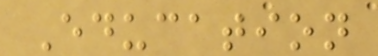Education
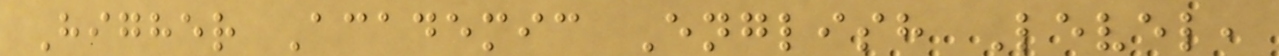Higher Academic English Level,
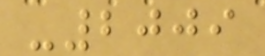-2009
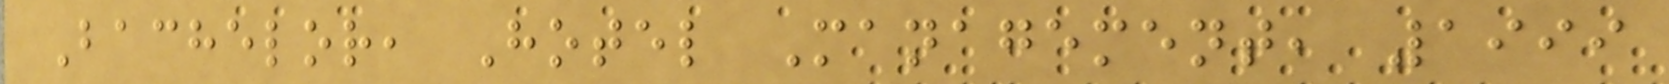Bachelor, Hotel Management, 1999
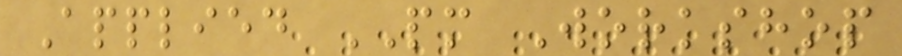Applied PM Workshop
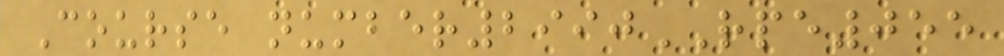Course number2990RPE055
